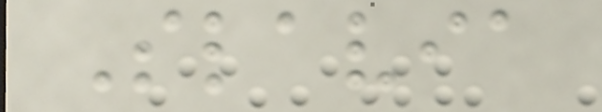Slavia
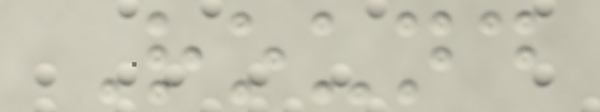Round
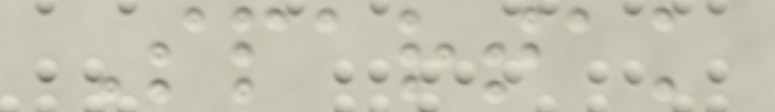Spartak
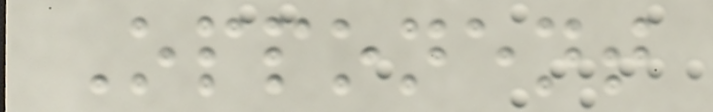Opponent
